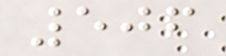506
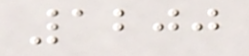1200
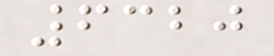6320
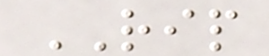RIP
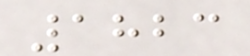1823
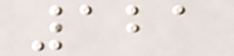121
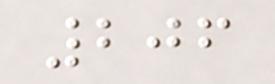206
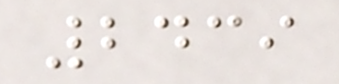2439
